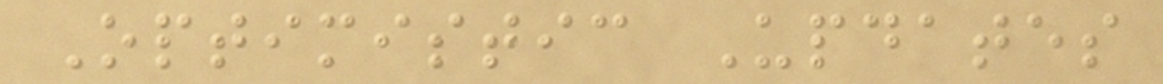Optimistic Updates
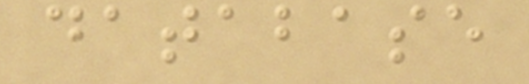database
